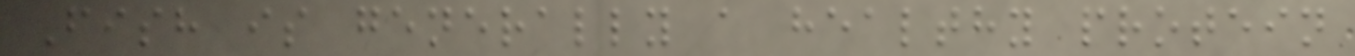Fish is generally a healthy protein
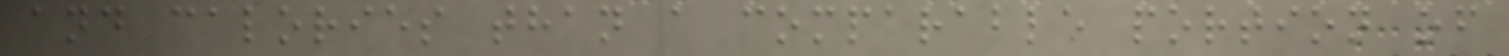and calories than a comparable portion of
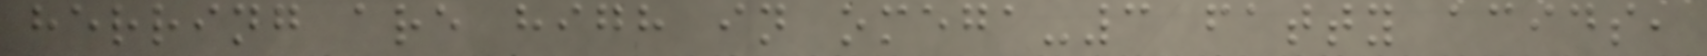herring are high in omega-3 fatty acids,
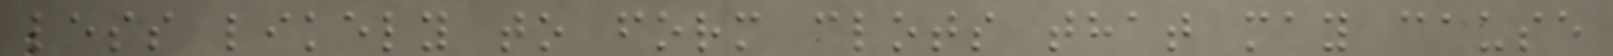less likely to form clots that may cause
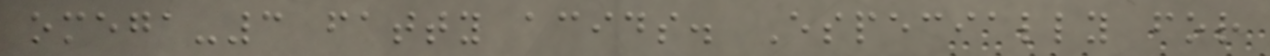omega-3 fatty acids. Especially for
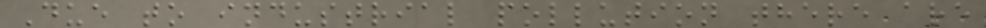Due to industrial pollution there are
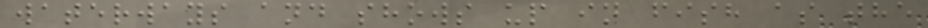waterways and shows up in fish as the
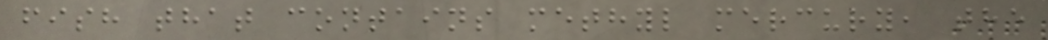fish that contains methyl mercury, the
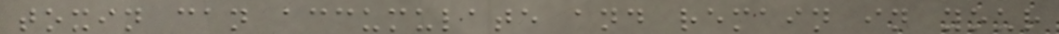toxin can accumulate and remain in your
